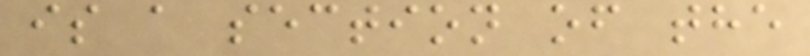is a section of the
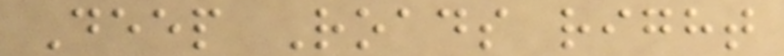Deep Roads right
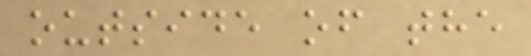outside of the
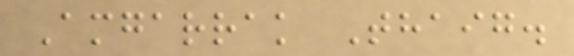Amgarrak Thaig.
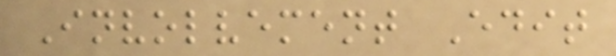Involvement Edit
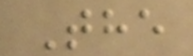The
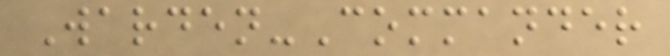Warden-Commander
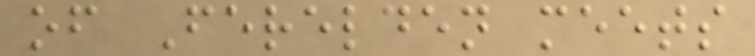of Ferelden meets
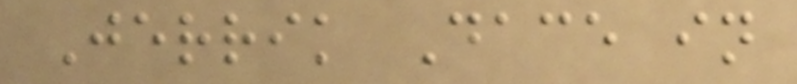Jerrik Dace in
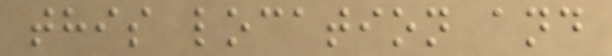this location and
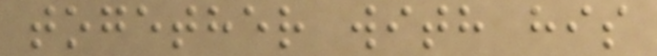together with his
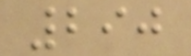290
